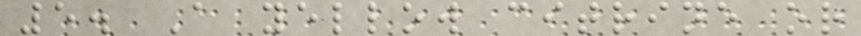5. A yellow citrine or
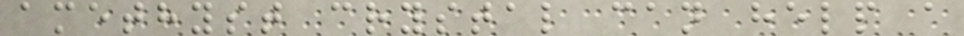amethyst crystal can help a
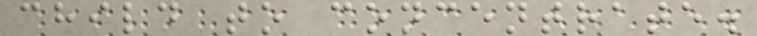child to concentrate.
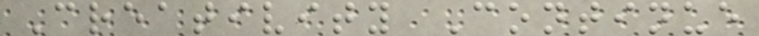Creativity Continue
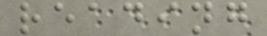reading
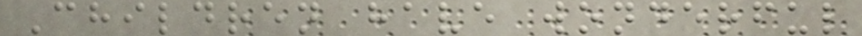Children have wonderful
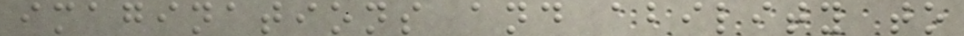imaginations and ability to
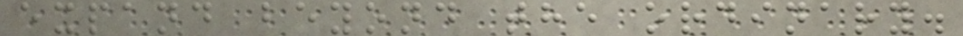expand beyond the ordinary.
